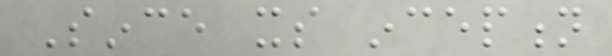Since its inception
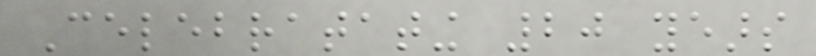Celebratating 20 years
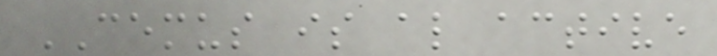CEMUS is also active
